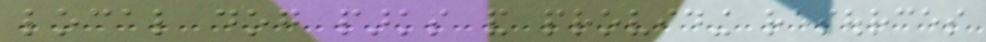local dog parks and providing resources
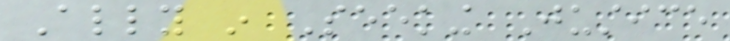Ally in Seeking Justice
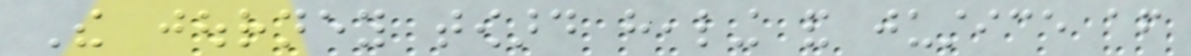The journey toward healing and justice after
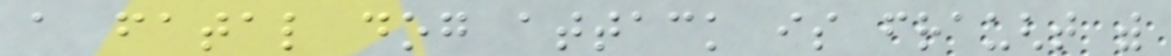a fatal dog attack is fraught with
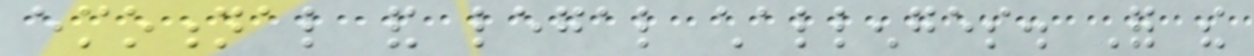emotional and legal challenges. For the
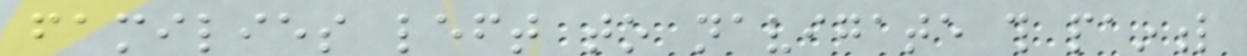families left to navigate this painful
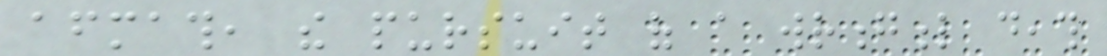aftermath, the pursuit of a wrongful death
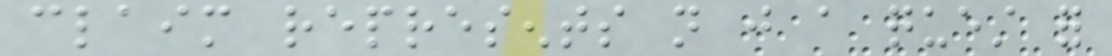claim represents not just a quest for
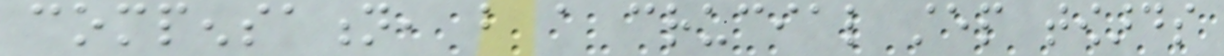compensation, but a crucial step towards
